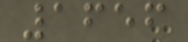1656
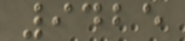9425
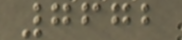7672
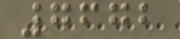7672
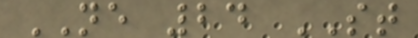NE 24 ST
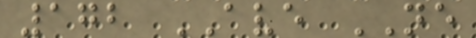172 AVE NE
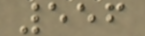556
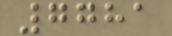7781
